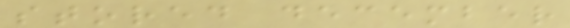stored december
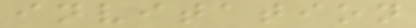invitation
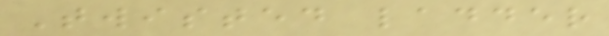Twisted ladder
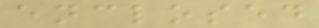enclosed
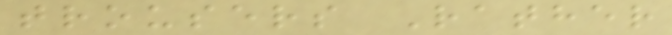trousers Rather
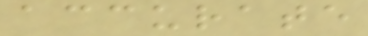accurate
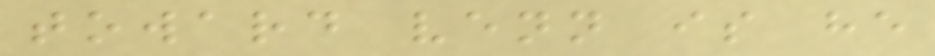toward venn is he
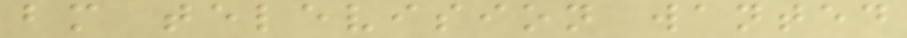bm television wanted
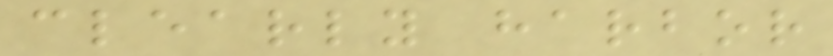clearly harbor
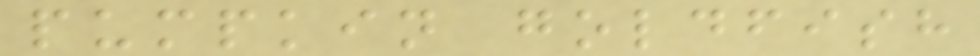pumpkin goldfish
